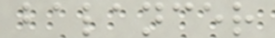balancer
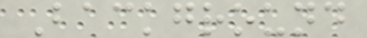Background
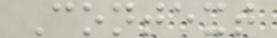Context
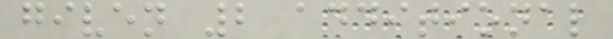given 2 additional
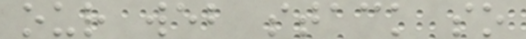our web stack so
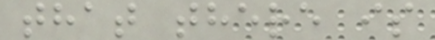that there is
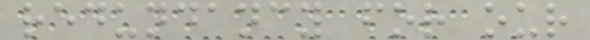redundancy for our
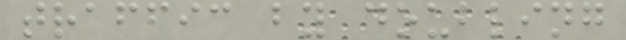traffic by doubling
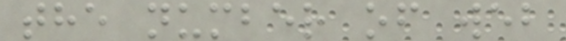the number of web
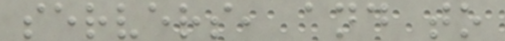servers, and to
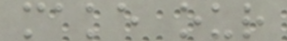make our
